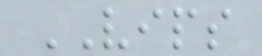VIPS
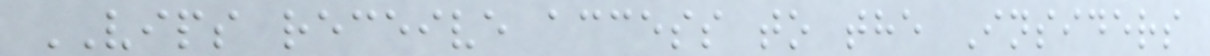VIPS receive access to the Insiders
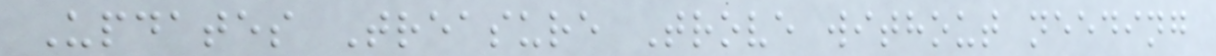Updates Treasure Trove without needing
